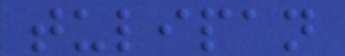tulipan
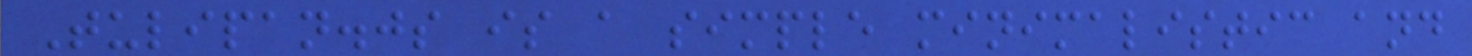Tulipan.js is a simple minimalistic and
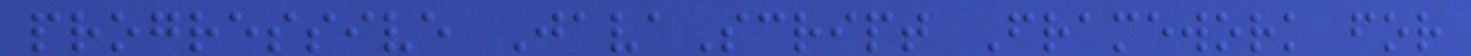progressive JavaScript Framework for
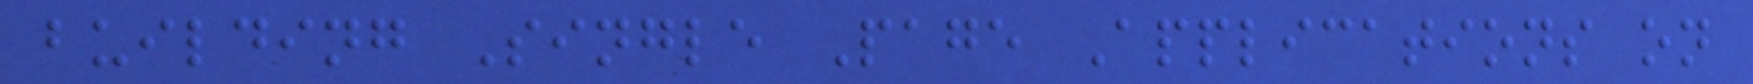building Single Page Applications on
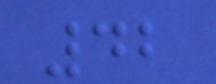42
